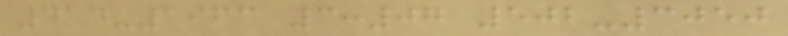414-1963 3:07 502-3050
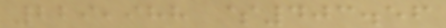229,988 $403.56
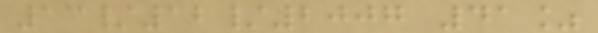13/12/2007 41%
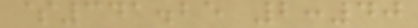$341.25 2:40
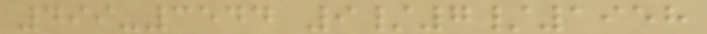499-3544 9/7/1958
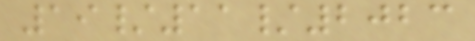19/11/2023
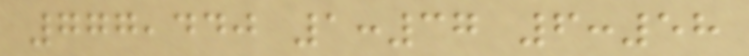777,440 1:37 6:58
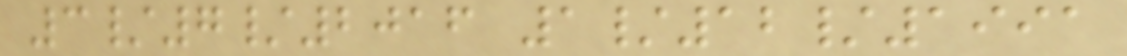3/7/2016 1/12/1991
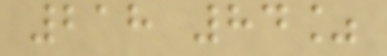218 84%
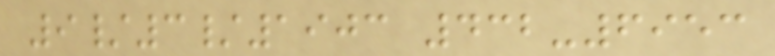9/3/1903 432-6953
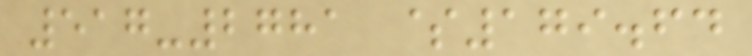517-2781 $179.64
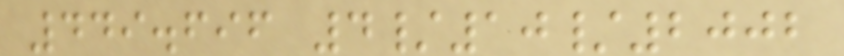449.696 4/10/2002
